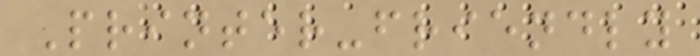Printer-friendly
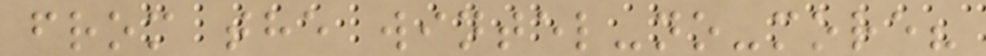from the wintel-no-more?
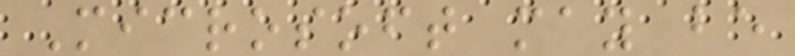Microsoft may be
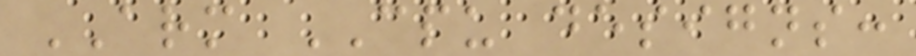ARM CPU designs:
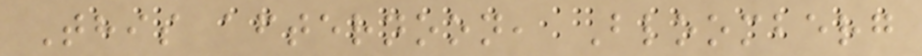This afternoon, Bloomberg
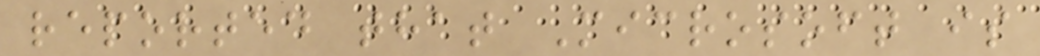reported that Microsoft is
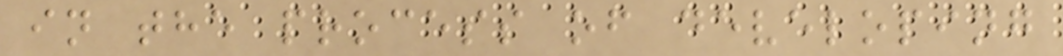in the process of developing
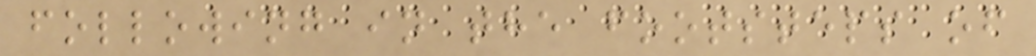following in the footsteps of
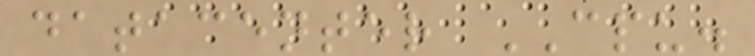datacenter CPU.
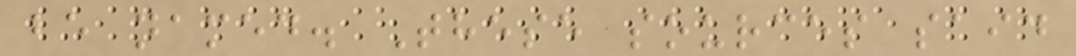be named. These sources said
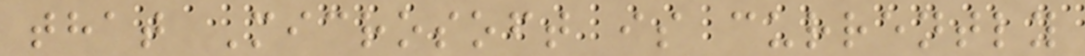that Microsoft is currently
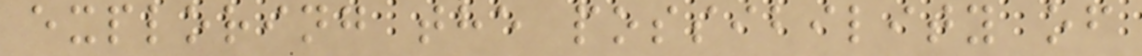exploring the possibility of
